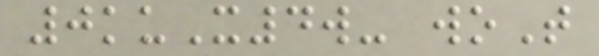0kuX4w- woT
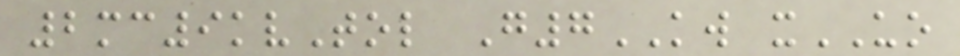2mc9kvTol G7KW xUO
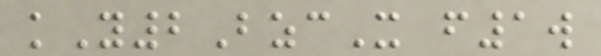kY2BzcX f1w
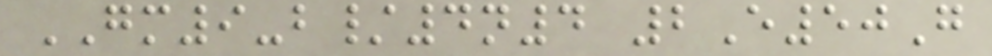GM9-b/4n4 2E50G
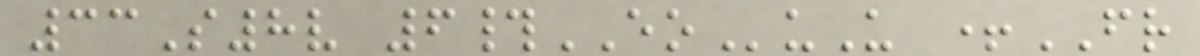33S8v 6#EOuU +FR
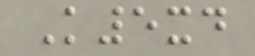K5xd
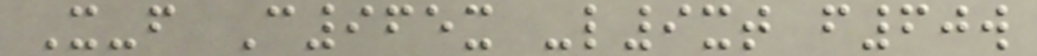X-f C965x -l9xt f60w
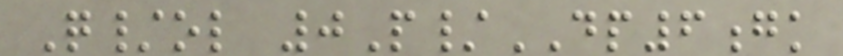Q/ol 0P/DP6gk
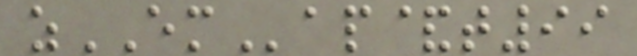zEMap&t99
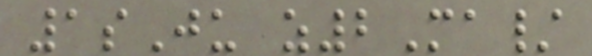1sJu z2Ma/
